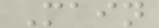Main
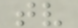tv
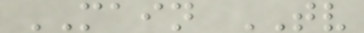MAIN TV
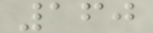160
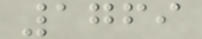1769
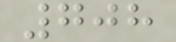708
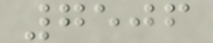7506
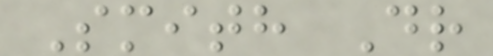Smith Dr
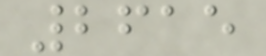2615
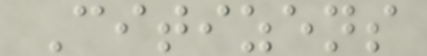Citizens
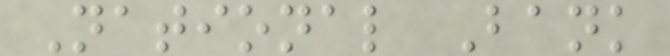National Bank
